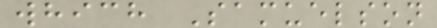which Samuelson
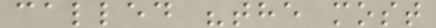called "the most
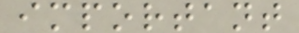important
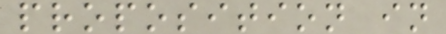proposition in
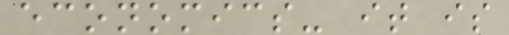economics- it is
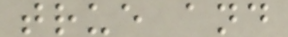true and
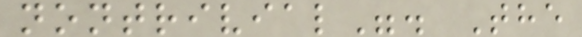nontrivial". The
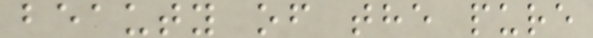beauty of the pure
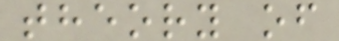theory of
